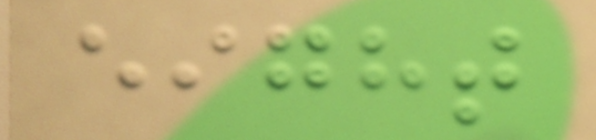eight
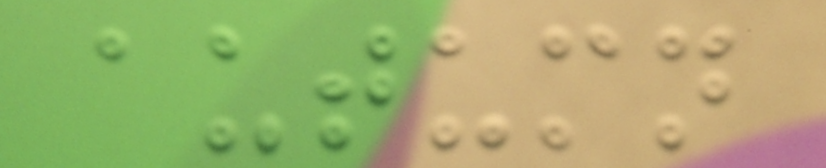autumn
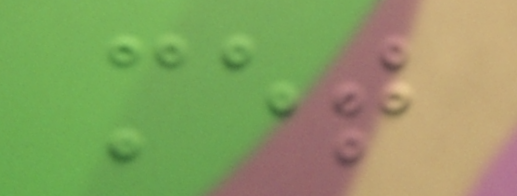met
